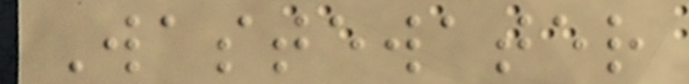Wastewater
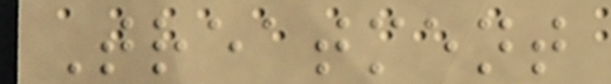Treatment
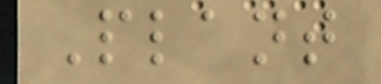Plant
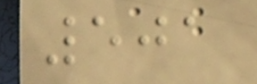501
